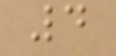4
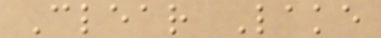Clear Lake
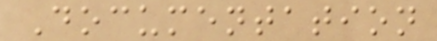Documentation
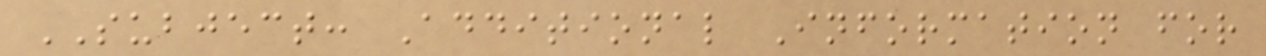SUBJECT: Additional Information for
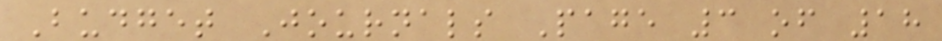Budget Journals Page 3 of 18
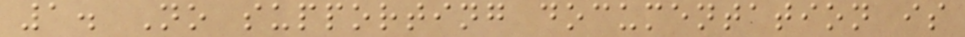1. No supporting documentation is
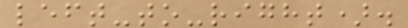left-to-right).
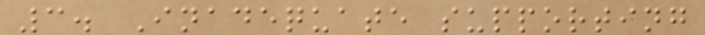3. Inadequate supporting
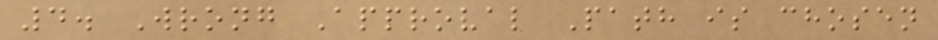4. Wrong Approval Path is chosen
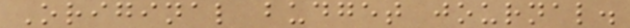Original budget journal.
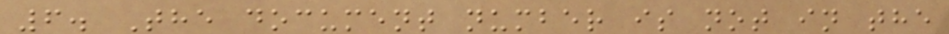6. The document number is not in the
